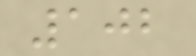102
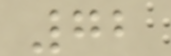72
